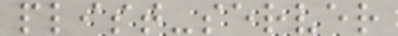plist-server
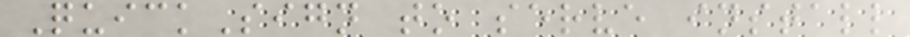QuickSign to serve install
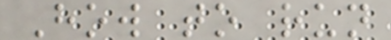How to run
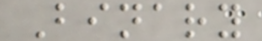Binary
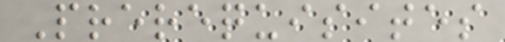Prerequisites
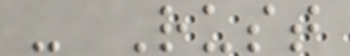- Rust
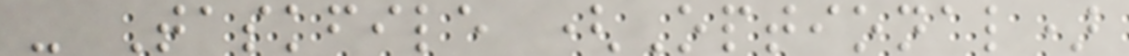- Taskfile (Optional)
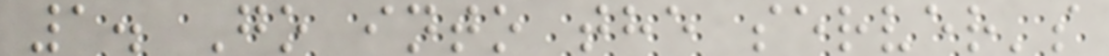1. Go into the server's
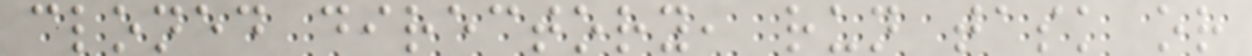cloned directory, run task or
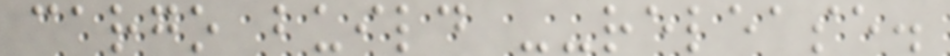cargo build --release.
